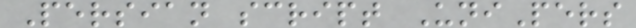Persian script UniPers
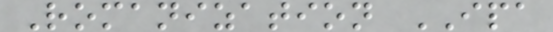Romanization IPA
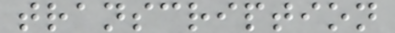transcription
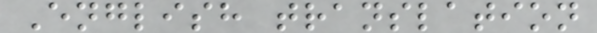English translation
